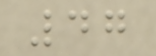47
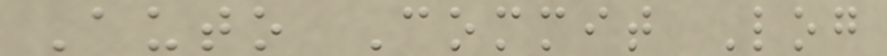Auto Commit Log
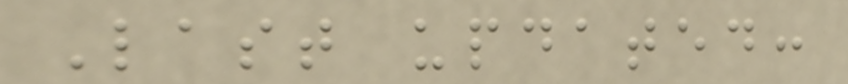Last updated:
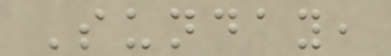Sunday,
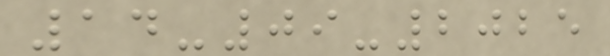14-09-2025
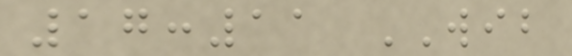17:11 WIB
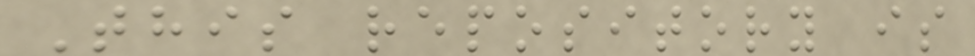This repository is
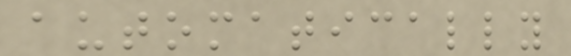automatically
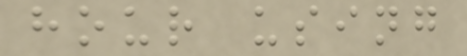hour using
